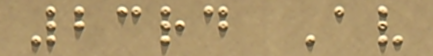23rd Av
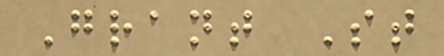Grant St
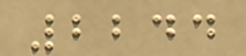2244
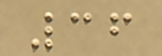36
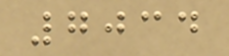7034
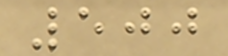500
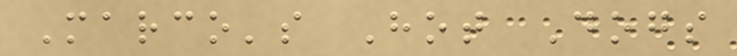Marco's Hot Dogs
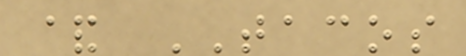& TACOS
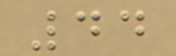44
